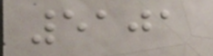5101
